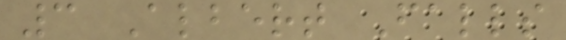3 Albert Falls
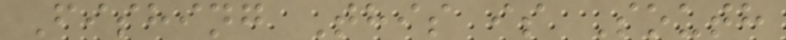Fishing This is South
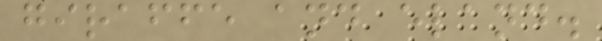giraffe and eland.
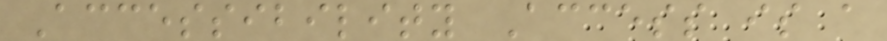Accessibility Access is a
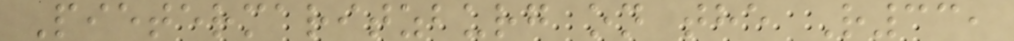Pietermaritzburg on the R33,
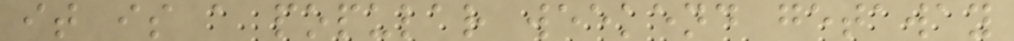it is a popular weekend getaway
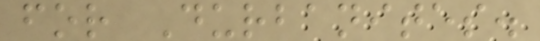for Durbanites.
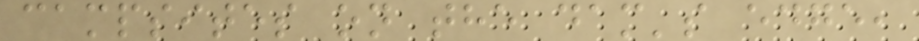campsites on the dam's edge,
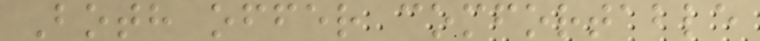Both offer comfortable
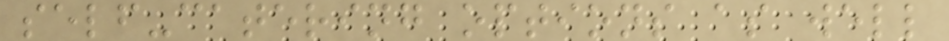self-catering options as well
